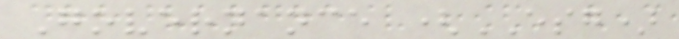Governance (ESG)
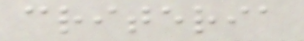criteria
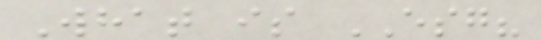What is ESG?
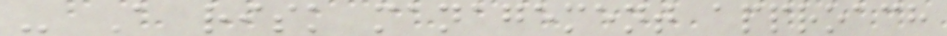- A risk management approach
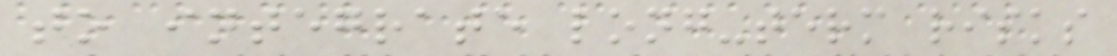to integrate long-term risks
